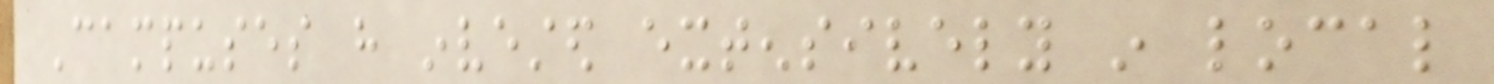Campuses have invested extensively in local
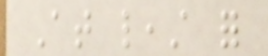At least for
